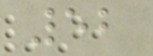52
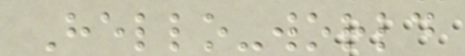Hello-world
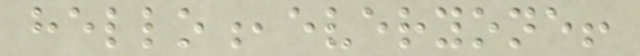hello,everyone!
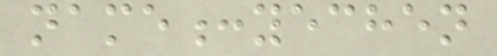name:yechen
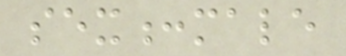sex:male
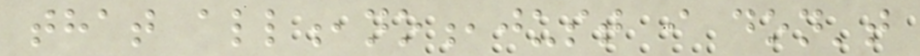that all,no,just i don't
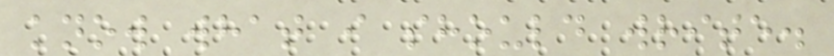know what i should write.
